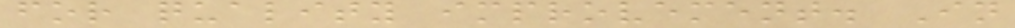for quality improvement. In
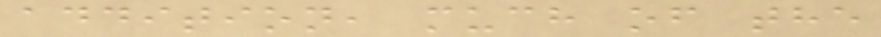addition, much of the
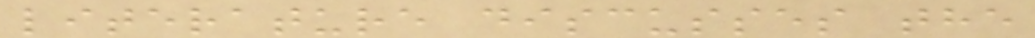literature discusses the
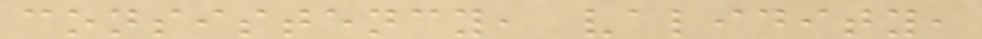consistency, validity,
